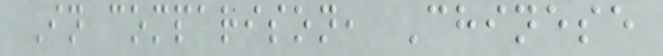In comparison, Chinese
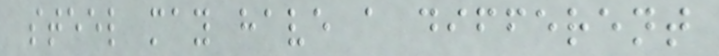steel may have a different
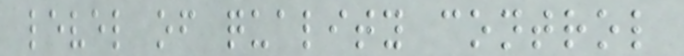level of quality control
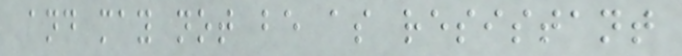and may not be as resistant
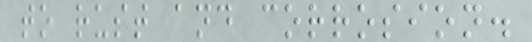to rust and corrosion.
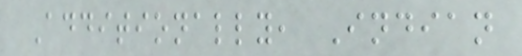Additionally, Indian
